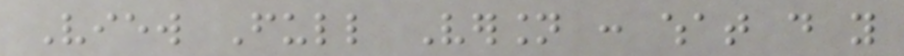View Full Version : what do you
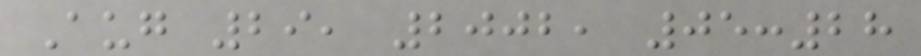Aug 29, 2002, 05:28
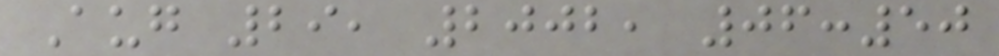Aug 29, 2002, 06:50
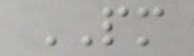PM
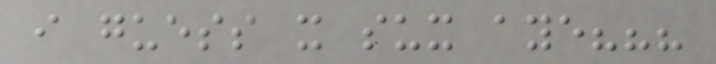i guess it sux aye???
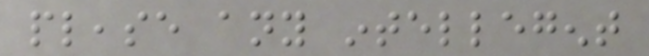please any intellegent
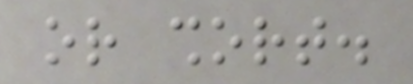or short.
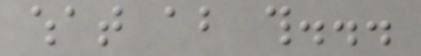what about this...
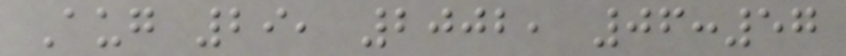Aug 29, 2002, 06:57
